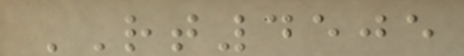RT4505
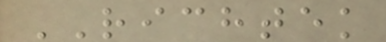RICHTEK
